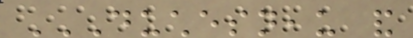DUCHESNEAU AND
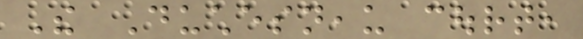The Duchesneau court,
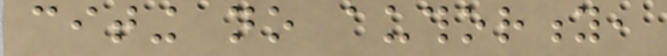citing no authority,
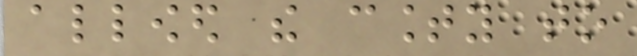allowed the county to
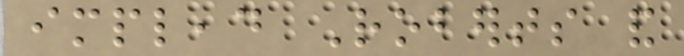implead Roberts and
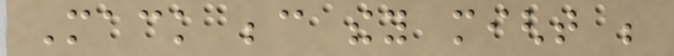Mack because they might be
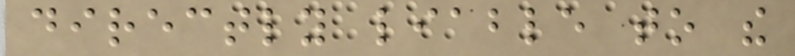directly liable to the
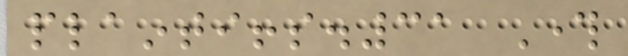plaintiffs.31 Through
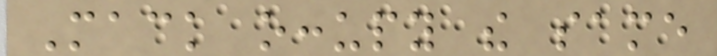Mack occupy the same
